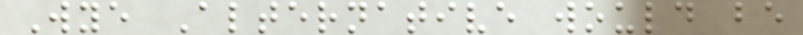Wye Alternative would be
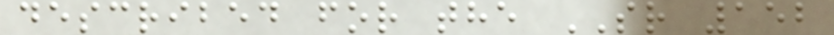described for the SR 152
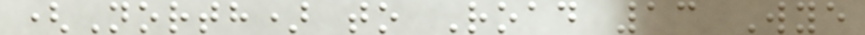(North) to Road 13 Wye
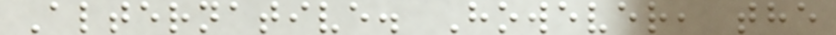Alternative. However, the
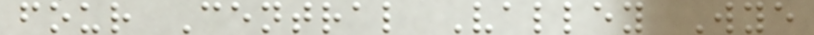four Central Valley Wye
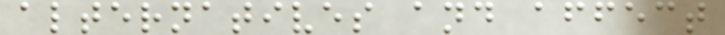alternatives and affect
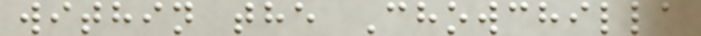within the Chowchilla
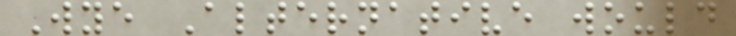Wye Alternative would
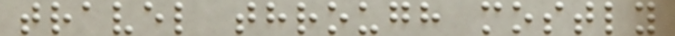travel through mostly
